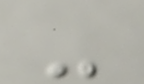-
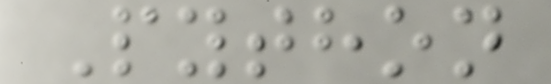Python
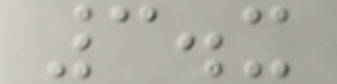3.x
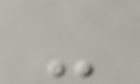-
